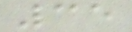35
